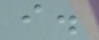i.
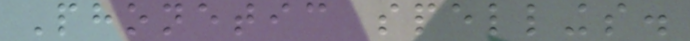Phonetic spellings.
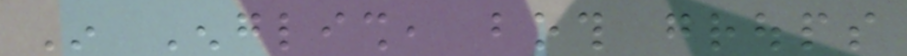In English, both groups
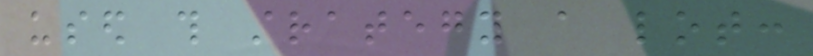used this strategy a lot:
